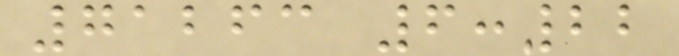71263 6:22
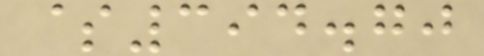$394.70
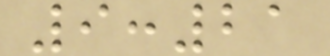9:21
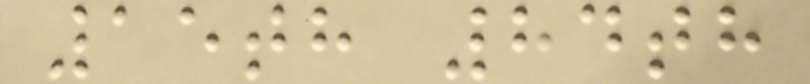15th 84th
